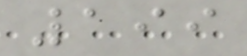199
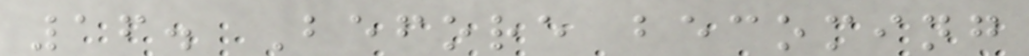16. Before becoming
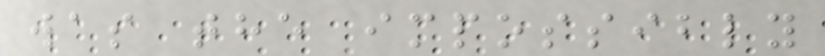was the impossibly
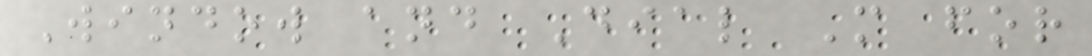Window and Dial M for
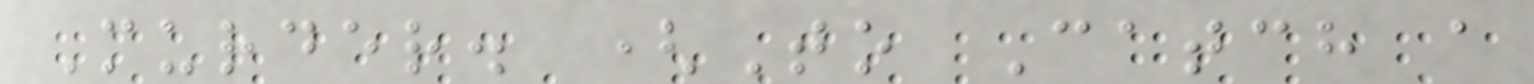Murder. (To Catch a
